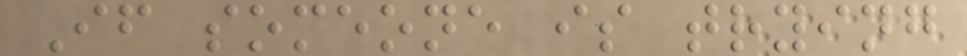If someone is trying
